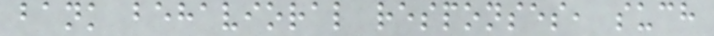bank behavioral responses, such
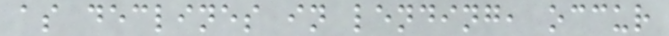as declines in lending, occur
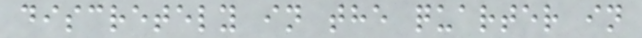discretely in the quarter in
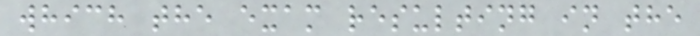which the exam resulting in the
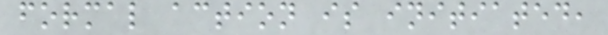formal action is initiated,
